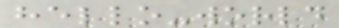hello-world
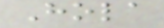Hola
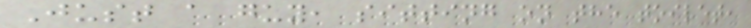Just a guy, sitting on the toilet,
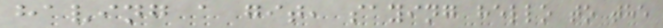having a git, saying hello to the
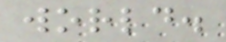world.
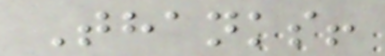Thanks!
